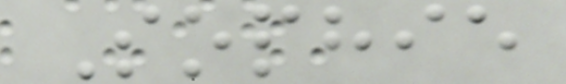Sophie
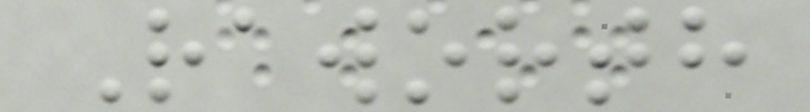Raworth
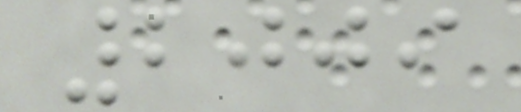2009
